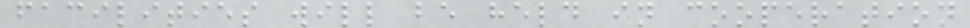facilities will be held in cooperation
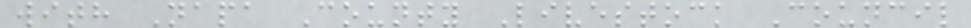with Napa County Livestock Council
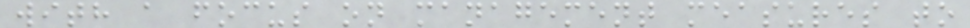with a focus on management measures to
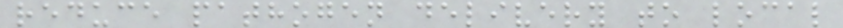reduce pathogen delivery to local
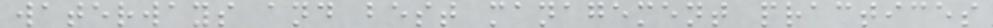waterways and best management practices
